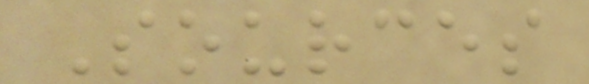Sources
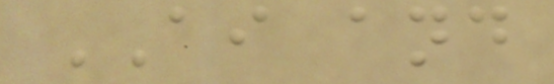AI and
